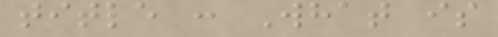title : What is
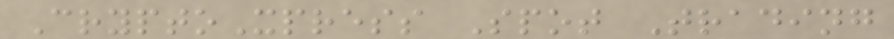CryptoXpress Spot Trading
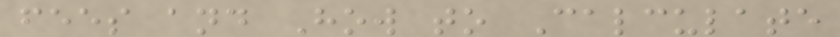fees and How to Calculate
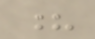?
